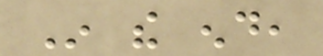In the end,
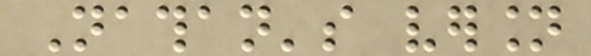Nathan's version
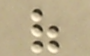of
